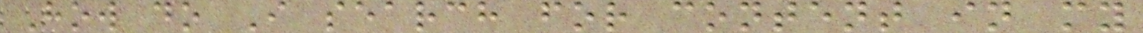How do I search for content in my
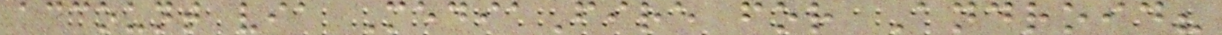account via MediaFire for Android?
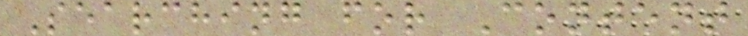Searching for Content
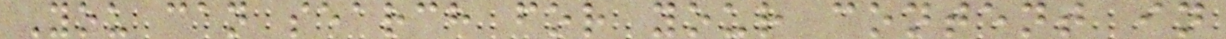You can search for your content in
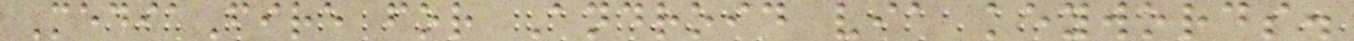MediaFire for Android via keywords.
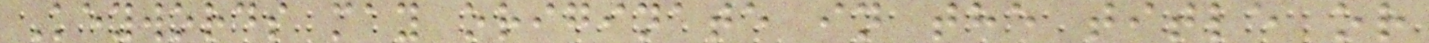Keywords may originate in the title or
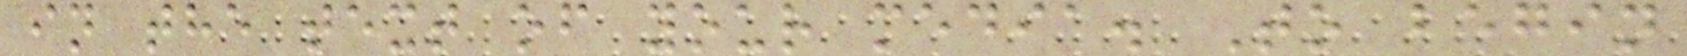in the text of your media. To begin
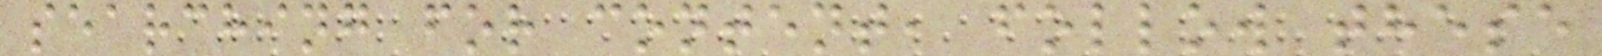searching for content, follow these
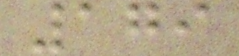179
